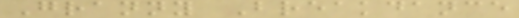Granny Breakdance
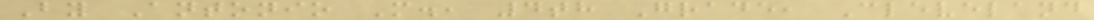By Antonio M., 4th Grade, Cleveland
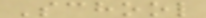School
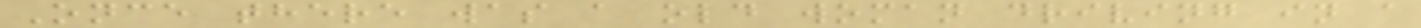Once there was a old woman driving in a
